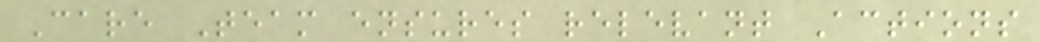Care Team ensures relevant Actions
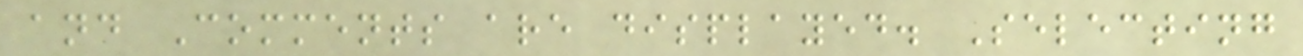and Comments are displayed. Selecting
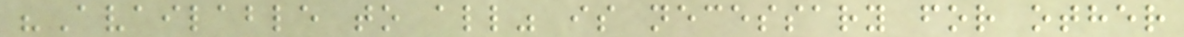"Available to all" is necessary for other
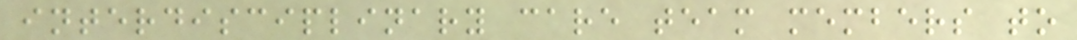interdisciplinary care team members to
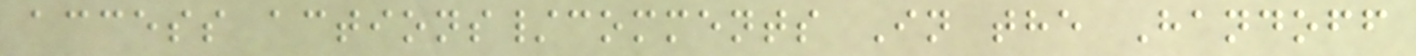access actions/comments In the Handoff
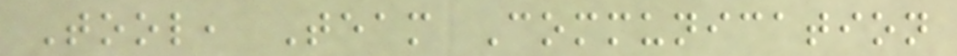Tool, Team Communication
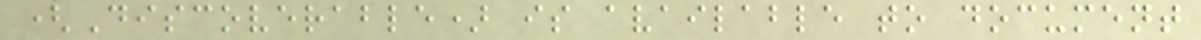(Discoverable) is available to document
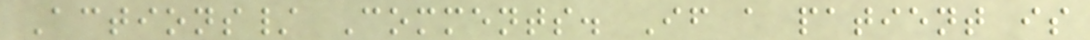Actions/ Comments. If a patient is
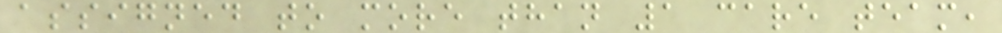assigned to more than 1 care team,
